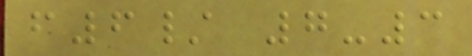f6/ 7-3
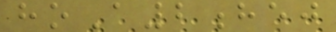hoA2hej
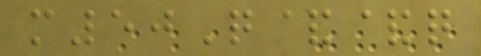m50Q&&q
